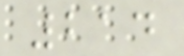214
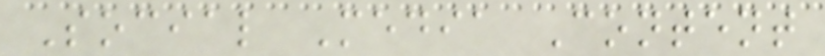Social Media Content
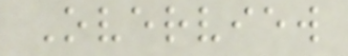Overview
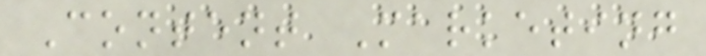Content Marketing
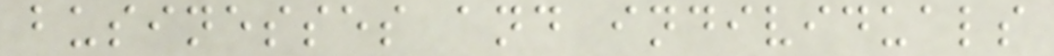businesses and individuals
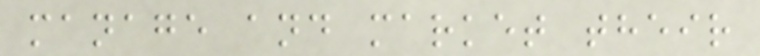manage and market their
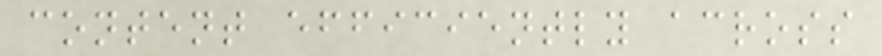content efficiently across
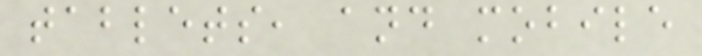tablets, and mobile
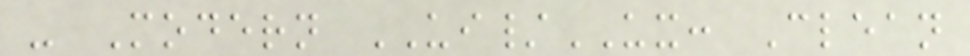- Modern UI/UX: Clean
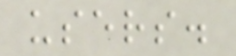users.
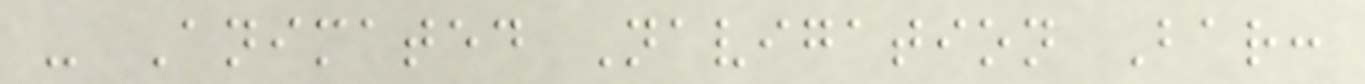- Animated Navigation Bar:
